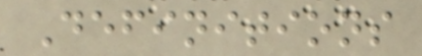Definitions
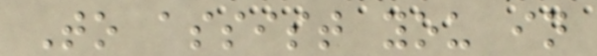To assist you in
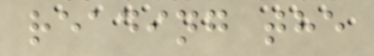reading the
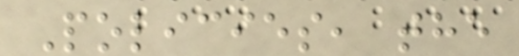Policies, the
